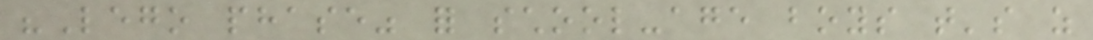"Lego phase" for school-age boys that's as
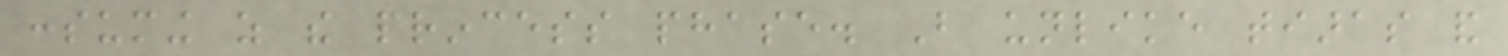consuming as the princess phase. But unlike tiaras and
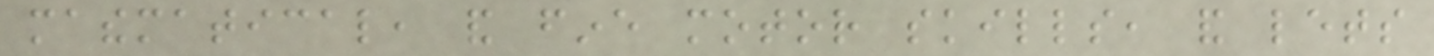mathematical, and fine motor skills, and lets
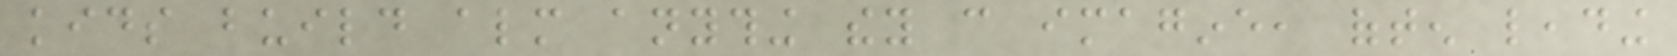kids build almost anything they can imagine, often leading
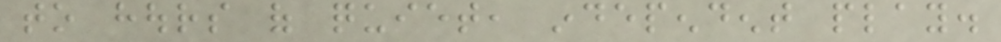to hours of quiet, independent play.
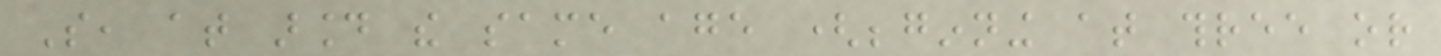So, at around the same age (beginning at three or
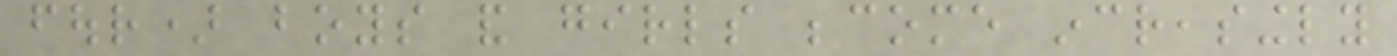four) boys and girls become increasingly
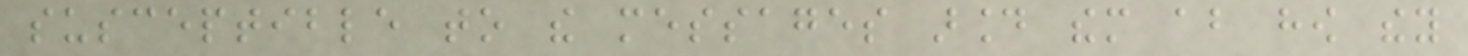susceptible to the messages around them about how they
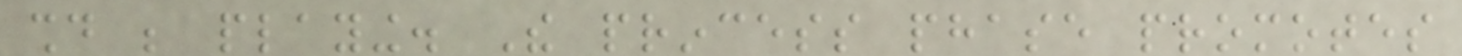should be playing. The princess phase promotes
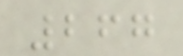267
